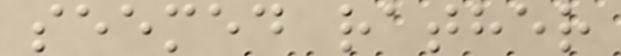seemed rather
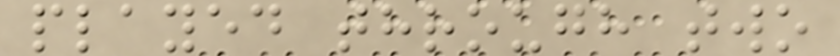played through two
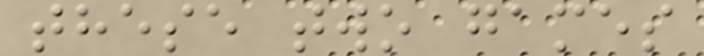these two games
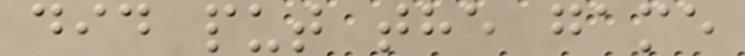did put the game
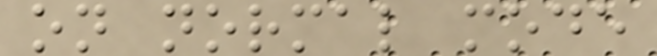on normal mode
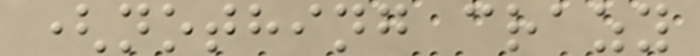(nothing crazy
